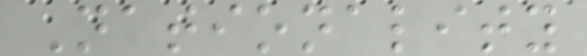Nationality
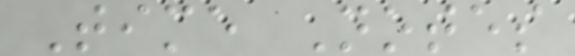Time Notes
